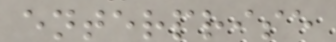enterprise
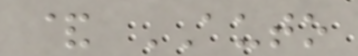& AUTO
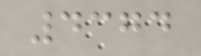4374
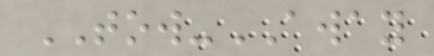TOW-AWAY
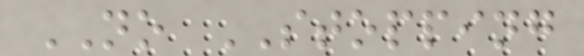NO STOPPING
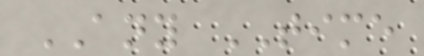ANY TIME
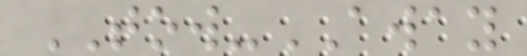TOW-AWAY
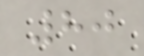80
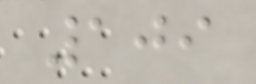109
